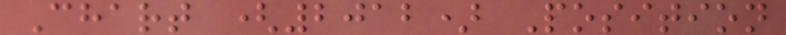Chart (2012) Position
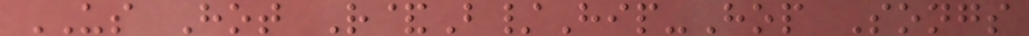US Hot R&B/Hip-Hop Songs
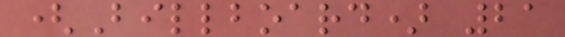(Billboard) 21
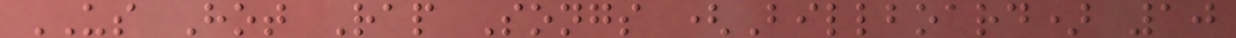US Hot Rap Songs (Billboard) 10
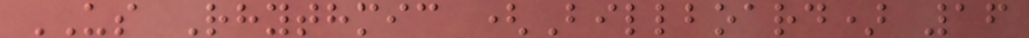US Rhythmic (Billboard) 16
